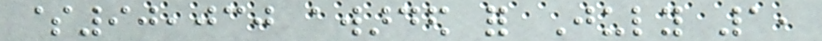$90,030 awarded for July 1,
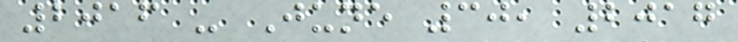2016 - June 30, 2017
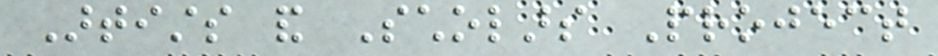Artists and Scholars Project
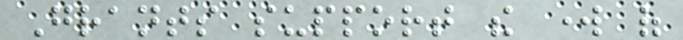Grants support the work of
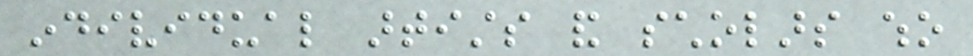individual artists and scholars who
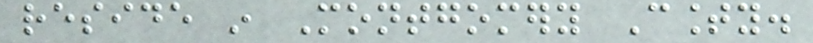reside in Montgomery County.
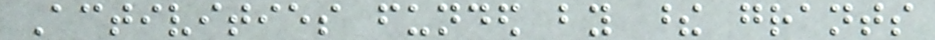Activities funded by these grants
